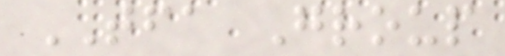TFA Group
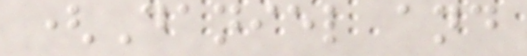(Daniel and
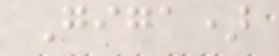Giga)
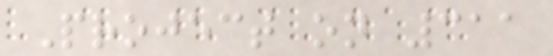Project on 311
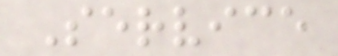Service
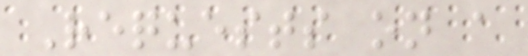Requests on a
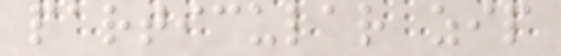particular zip
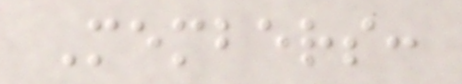Members:
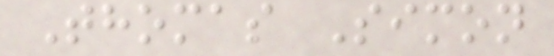Thomas Simon
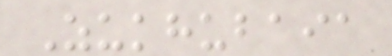Zukhubaia
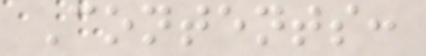Contents:
